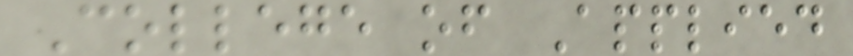College of Applied
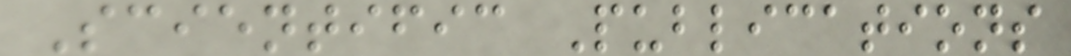Scientific Publications
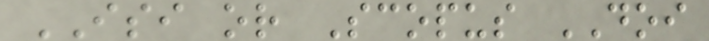ISI or Scopus DOI
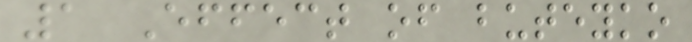1 Effect of buteyko
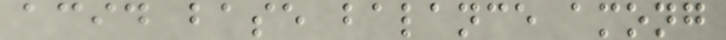acid base balance among
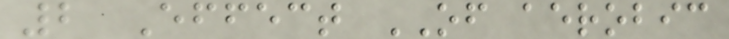2 Effect OF aerobic
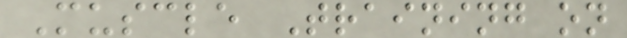Muscle Training on
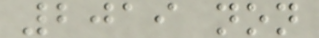2019 non
